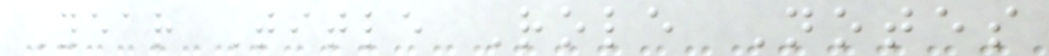Year Title Role Notes
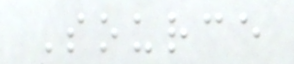Source
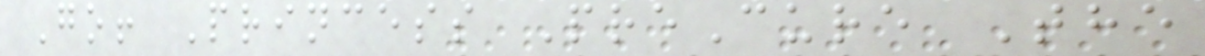Go! Princess PreCure The
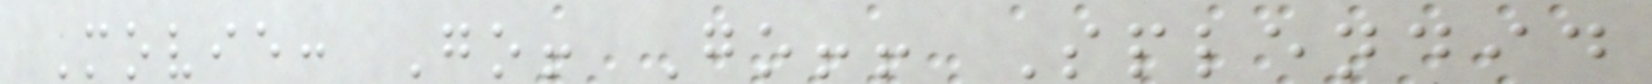Movie: Go! Go!! Splendid
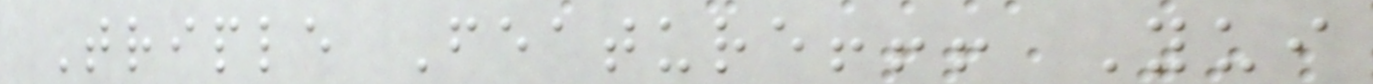Triple Feature!!! Yui
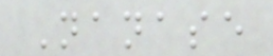Nanase
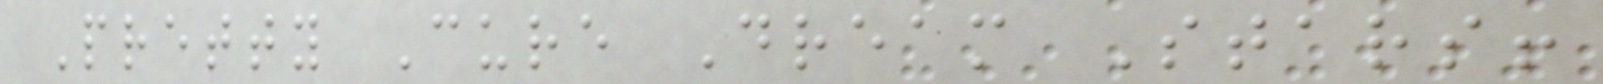Pretty Cure Dream Stars!
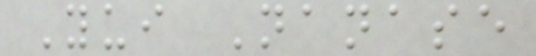Yui Nanase
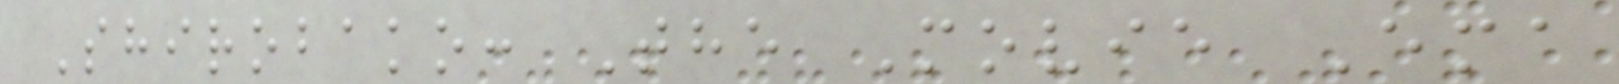Shirobako: The Movie Ema
